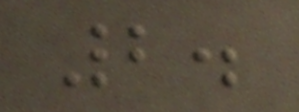2.
